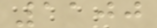1100
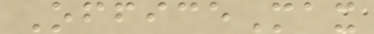OfficeMax
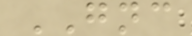GNC
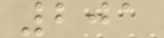201
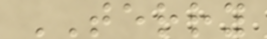TERRY
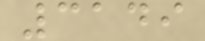3149
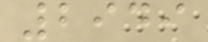2949
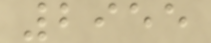2955
